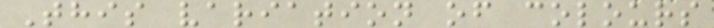This variation of colours
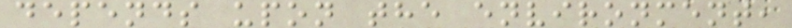depends upon the environment,
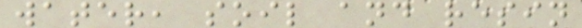water, soil and resin
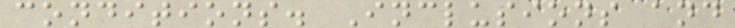conditions. Inclusions and
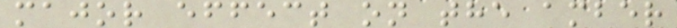major effect on the amber
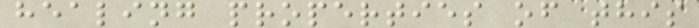healing properties of this
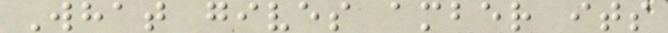What gives amber its
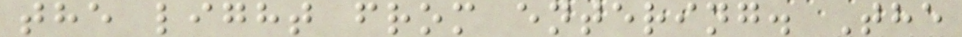the light from entering. The
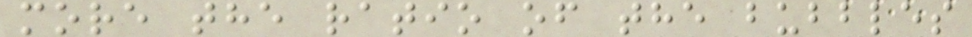more the ratio of the bubbles
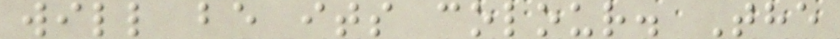will be its colour. The
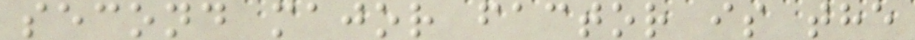second major factor is the
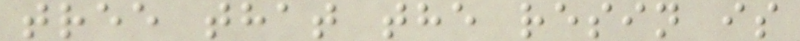tree that the resin is
